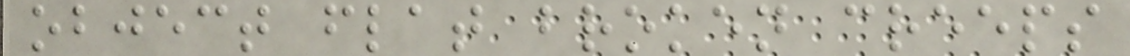object flat broken creeps
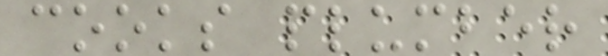cooks plumber
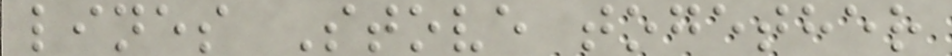lines Stove together
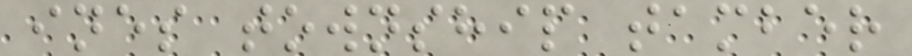ines township tamber
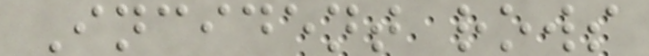Incident rows
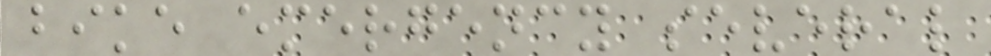bike emergency several
